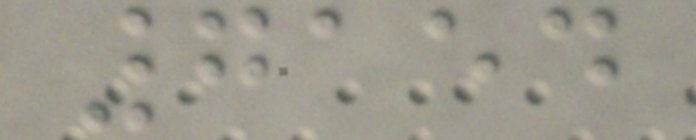7154
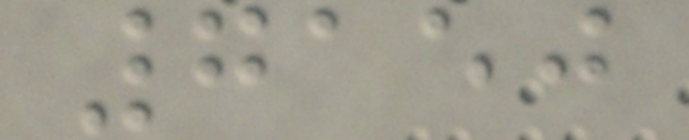7150
